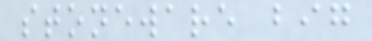stoneware big
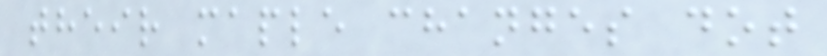their maple changes dot
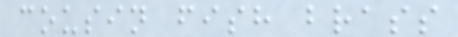cousin fish brass
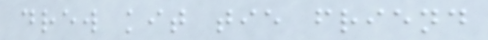drew kit tie friend
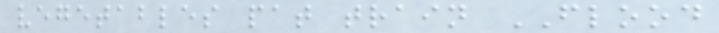vegetables pat train FLOOD
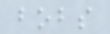bobs
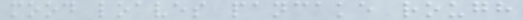mood loaves pancake rough
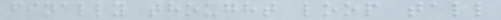finally thought loop tall
